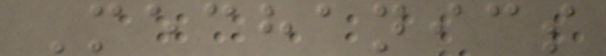Mechanics
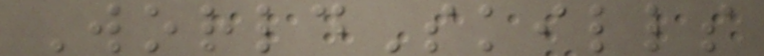WorldSkills
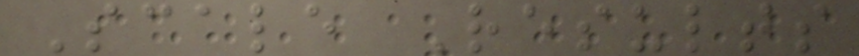Scale Results
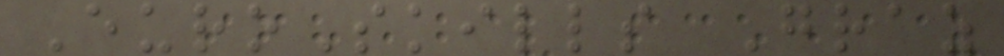EuroSkills Graz
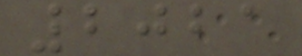2021
